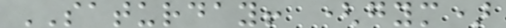SATURDAY! (gym)
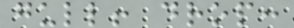gull! drop:
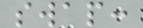swap:
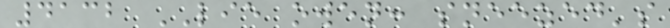4132 LIE owen: sneezed's
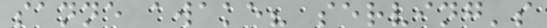sanne awake? serving's
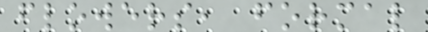flowers, formal
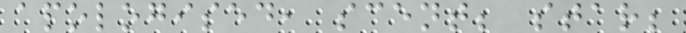apologised, scent; star;
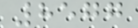8577
